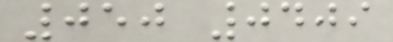050 0409
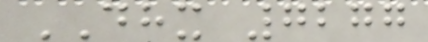DHX 7277
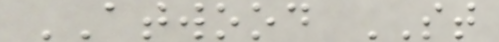ATWOOD ST
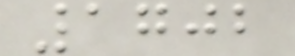1702
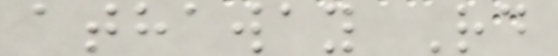athaway Rd
